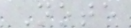Note
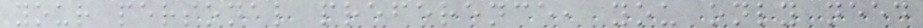your personal preference, you only need
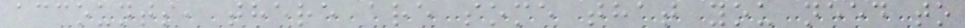accounts, there are some that you need to
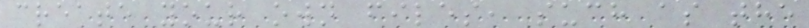create your own files, such as the
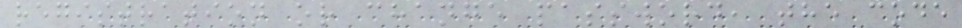registration or change password, the code
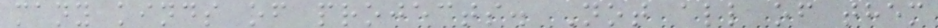many kinds of projects. Not all of them
